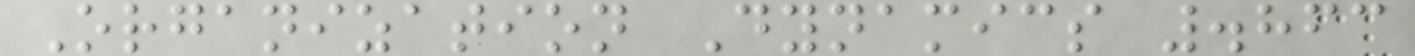Organization Dynamics .863
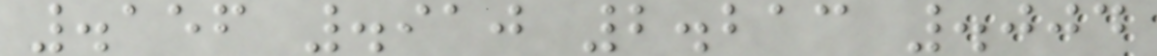.156 .910 2.213 .004
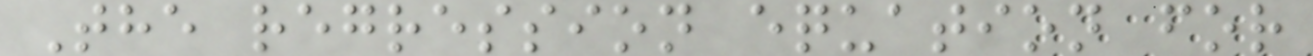The regression equation for
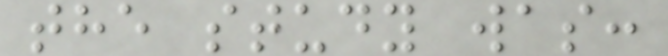the study was:
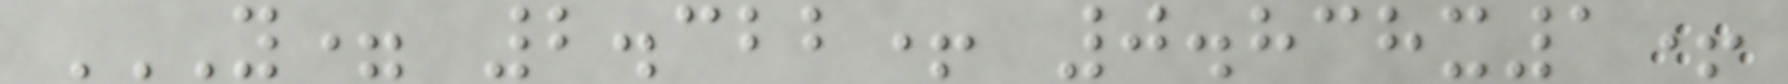Y= 2.322+ 0.838X1+
